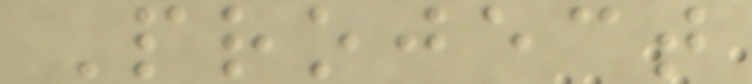Project
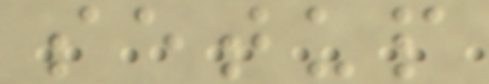setup
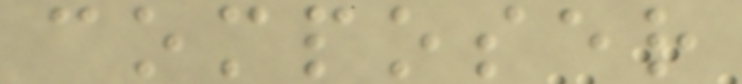composer
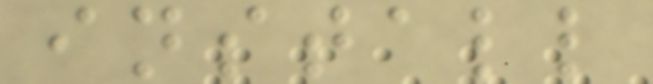install
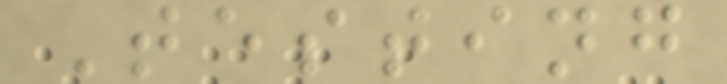Testing
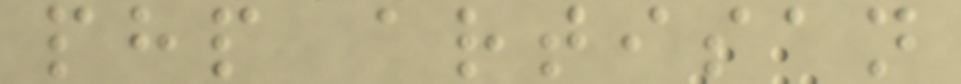php artisan
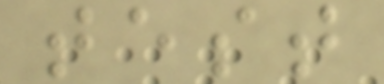test
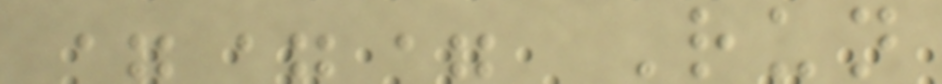=== Run
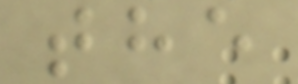the
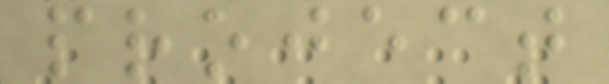project
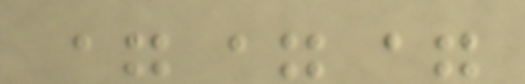===
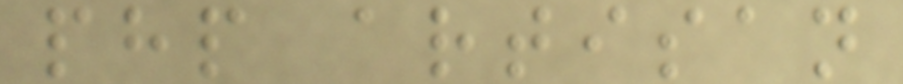php artisan
